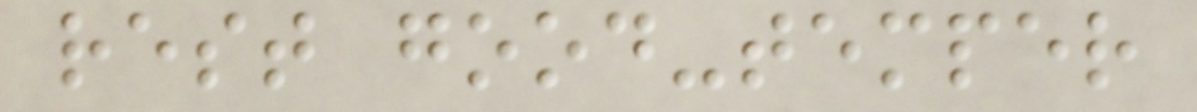rest good-temper
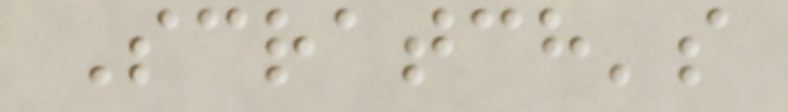Scratch's
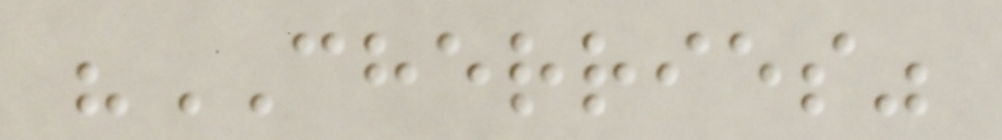"CHERRIES"
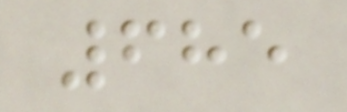685
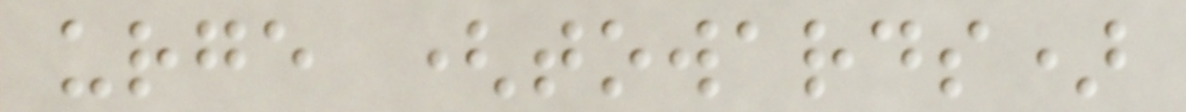urge (towards)
